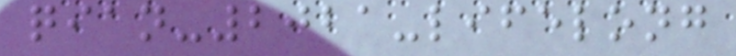qian-2021-lifelong
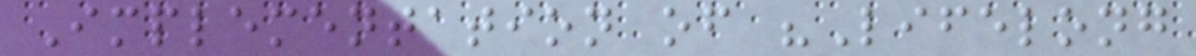Implementation of "Lifelong
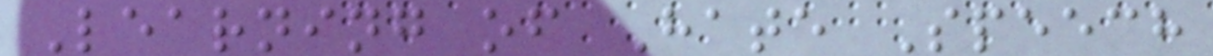Learning of Hate Speech
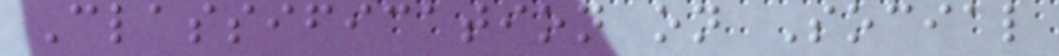Classification on Social
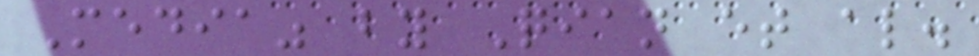Media" by Qian et al.
